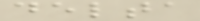delta
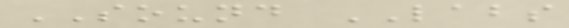SOUND LABS
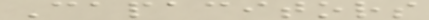Capacitors
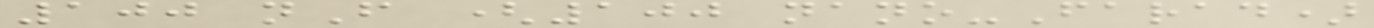100 nF (100 nano-Farad)
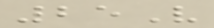25V
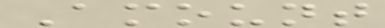Amount
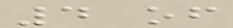4 of
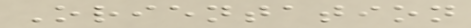Orientation
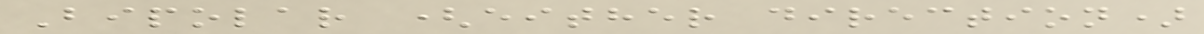Bipolar (either direction)
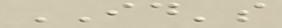ID's
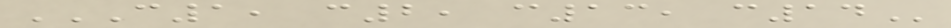C1, C2, C13, C14
